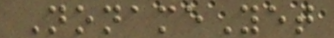NonameYet
